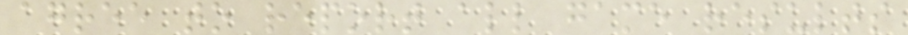agree to report all game results
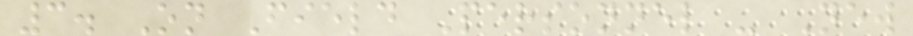3. On Field Personnel - New
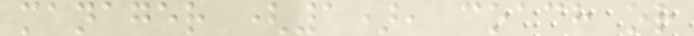manager (1), coach or
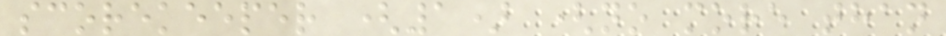scorekeeper (1) (no more than
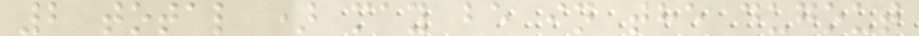2 total ) may be in the dugout
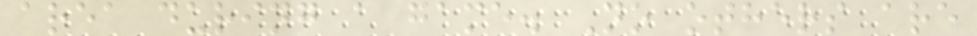area during a game. No others are
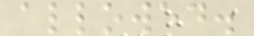allowed.
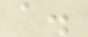a.
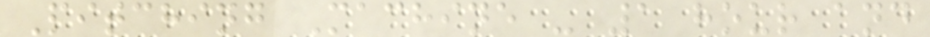Pitching Machine - 1 hour and
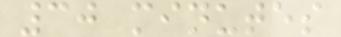30 minutes
